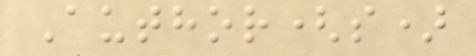Author(s)
